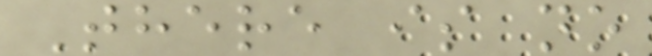There is no
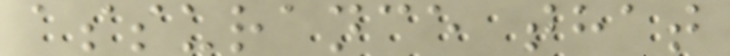assurance that
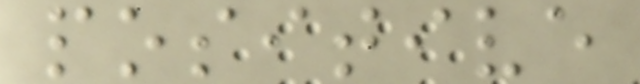positive
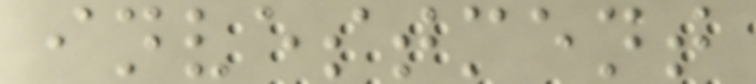investment
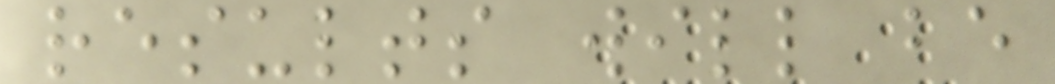results will be
